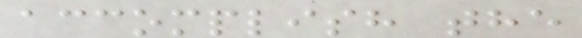accomplish the
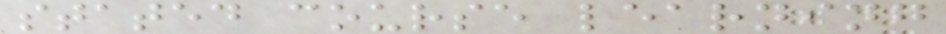stated course learning
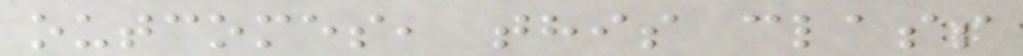outcomes, this class
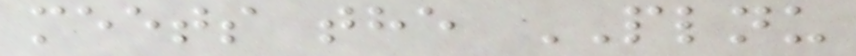meets the PLNU
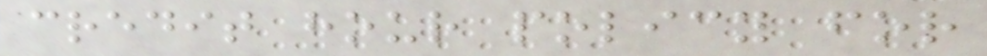credit hour policy for
